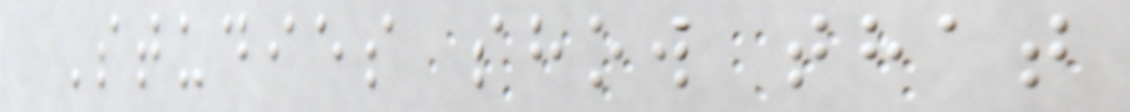Studies show that
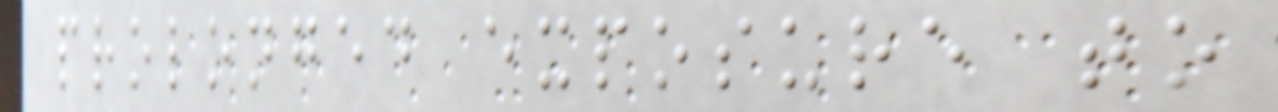prolonged exposure to
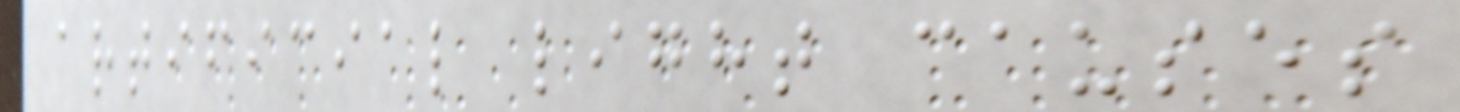artificial light causes
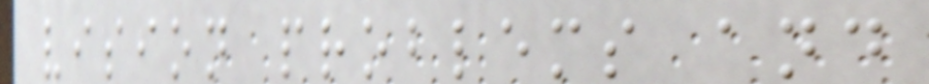vision problems and
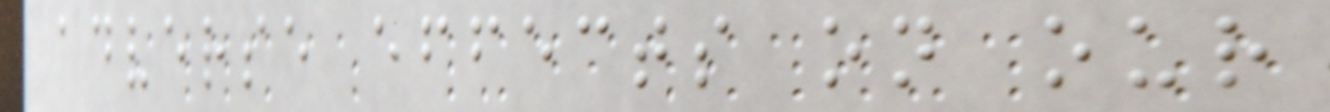adverse effects on our
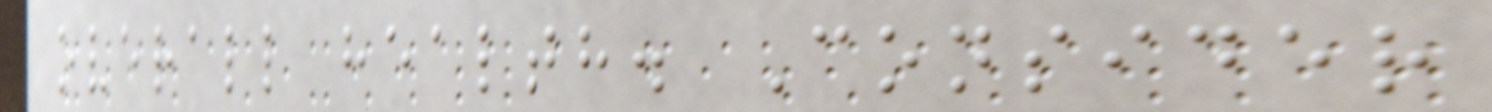overall health. Consider
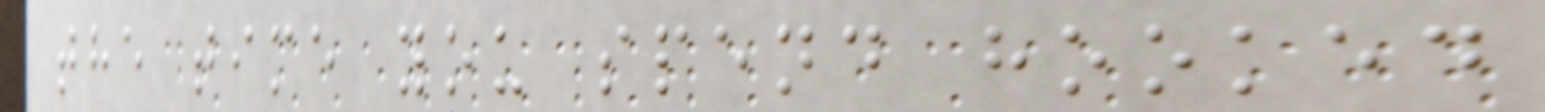the time you spend hooked
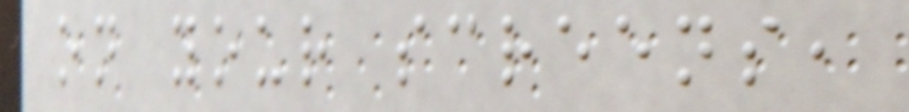on your screens,
